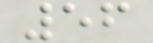56
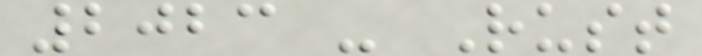2023 - Rust
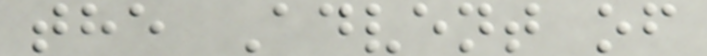the Advent of
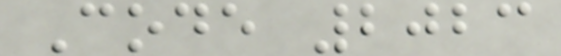Code 2023
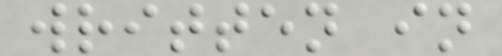written in
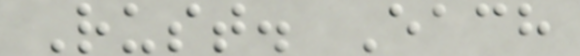Rust. Each
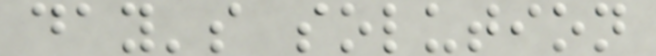day's solution
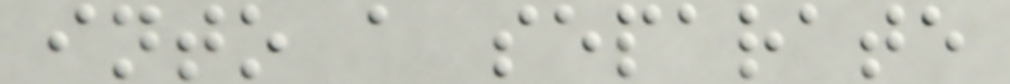into a separate
